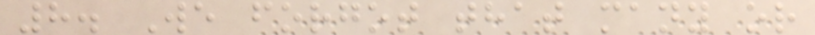8. We forgot that many or
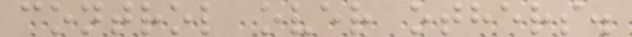control over others.
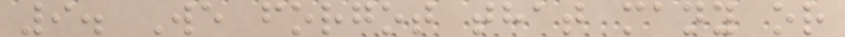9. We forgot that many or
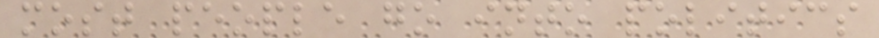most people go into politics
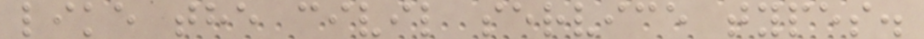like the civil service types.
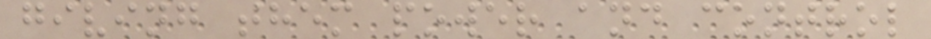giving them power and control
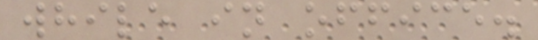while in office.
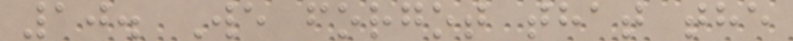10. We forgot that the
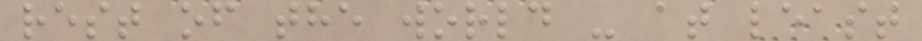rest of the world - at least
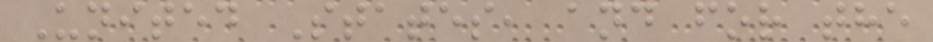United States, and for the
